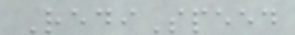RediSpeed
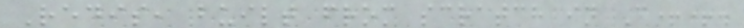Redis, built from scratch in C++.
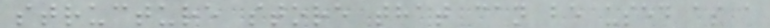structure store that can be used as a
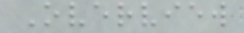Overview
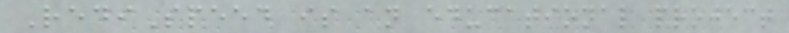RediSpeed is an educational project
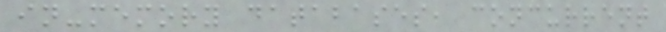in-memory databases, concurrent
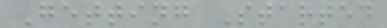Getting Started
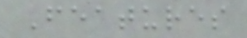Features
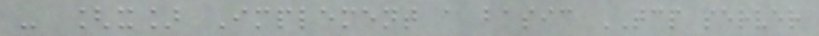- [x] Implement a basic TCP server
